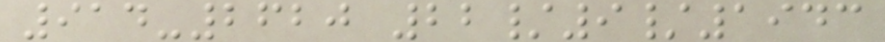914-2620 22/9/1943
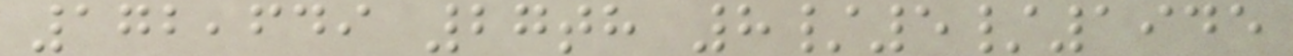172,649 27th 8/5/1945
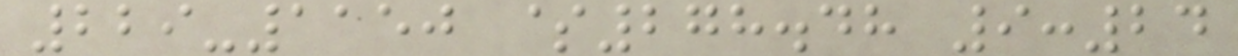229-1150 $278.48 9:24
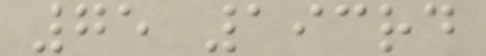75 193rd
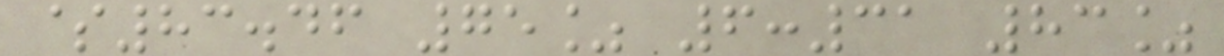$83.46 75% 6:31 83%
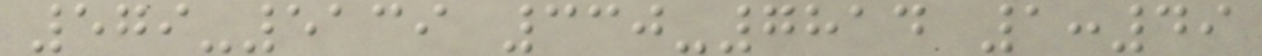579-5139 330-7814 1:49
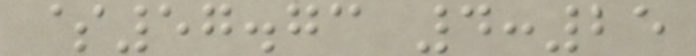$57.73 4:25
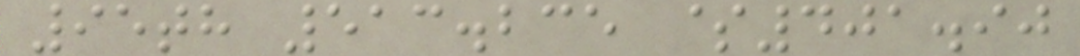95th 513.235 $401.90
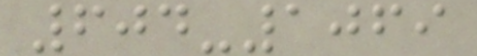604-1069
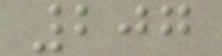207
